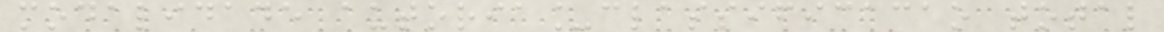modalidade autoria_classificacao total
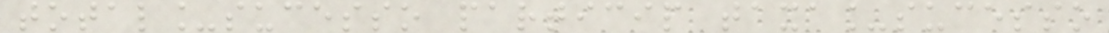total_sucesso particip taxa_sucesso
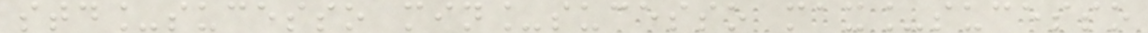std_sucesso min_sucesso max_sucesso
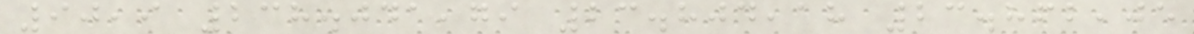90,9 238.041,79 23.804,18 23.862,05
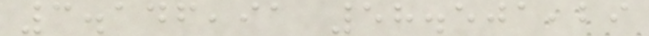3.146,91 58.501,29
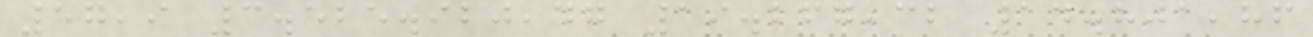57,9 3.525.920,47 19.267,32 14.801,86
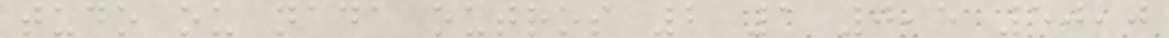tudo ou nada outros 2 1 0,5 50,0
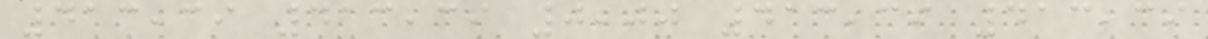413,39 413,39 0,00 413,39 413,39
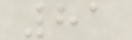81
